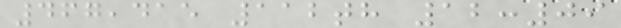467,415 112th 12:09
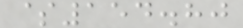$154.80
